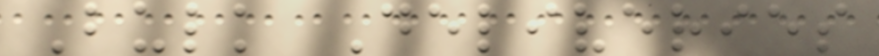Bulk Deliveries
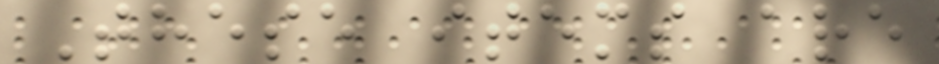These items are
